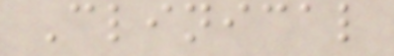Clinical
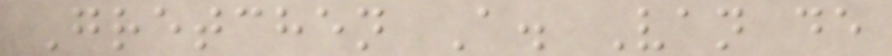Gretchen A. Van de
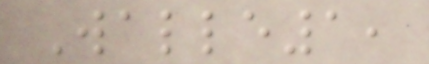Walle1,
